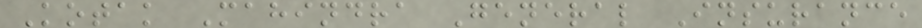Kotak Mahindra General Insurance
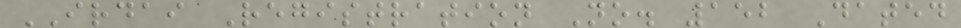IRDAI Registration No. 152 Dated
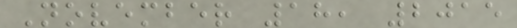November 18, 2015
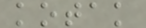kotak
